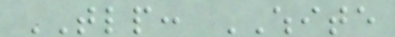TLP: WHITE
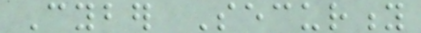Cyber Security
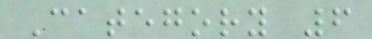Category 6
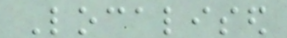Localised
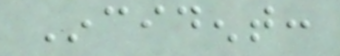Incident:
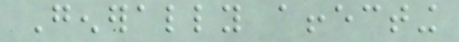Generally affecting
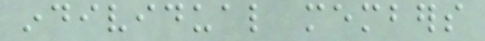individual members
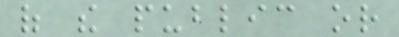of the public or
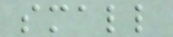small
